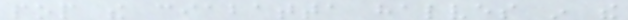pop the ciabatta halves in the
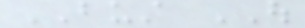BUST OUT
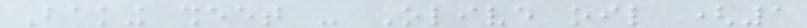Baking sheet - Olive oil (1
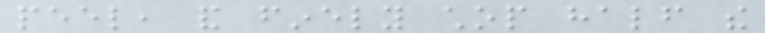peel, and finely chop half the
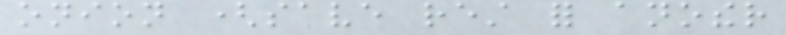onion (save rest for another
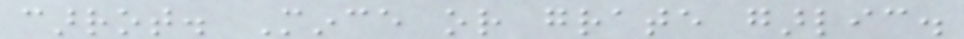carrot. Mince or grate garlic.
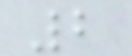2
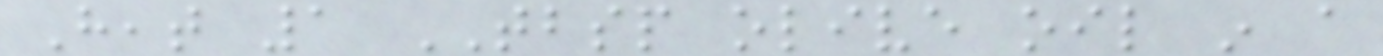Heat 1 TBSP olive oil in a
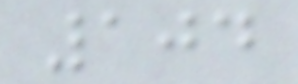104
